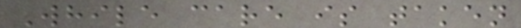While care is taken
